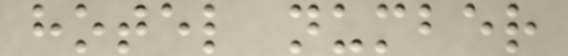hotel number
